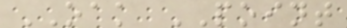OAK POINT
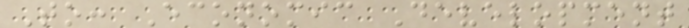To: Economic Development
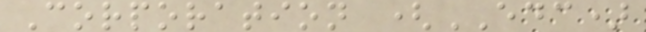Corporation (EDC)
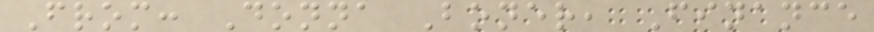From: Donna Boner, Finance
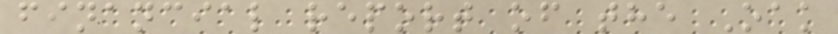financial report of the Oak
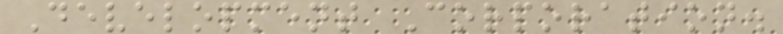Development Corporation.
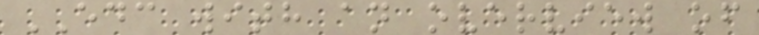EDC with an overview of
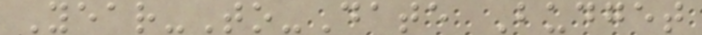Year-To-Date Budget
